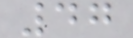47
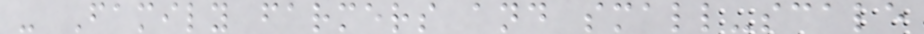- Family farmers and small-scale
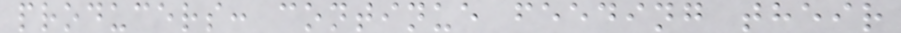producers: continue feeding their
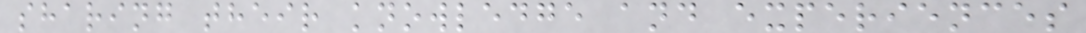sharing their knowledge and experiences
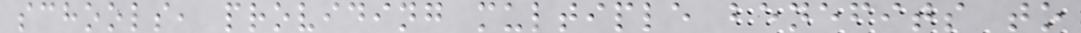schools, providing multiple benefits to
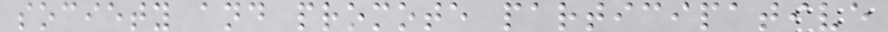society and promote participative
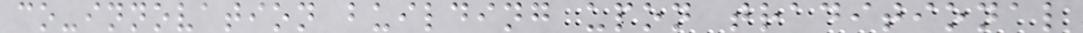co-innovation building upon traditional
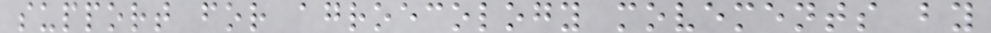support for agroecology movements by
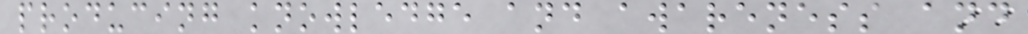producing knowledge and awareness and
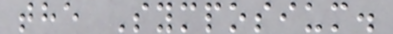the Symposium.
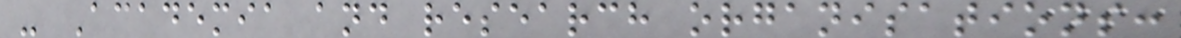- Academia and research organisations:
